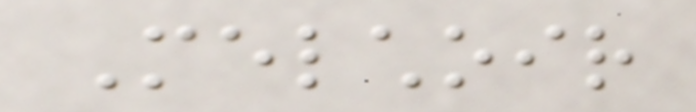Melchoir
